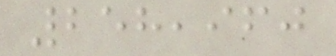258,960
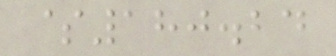$180.24
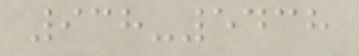938-5438
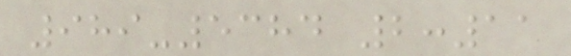989-5384 2:11
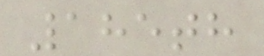185th
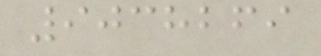9038269
